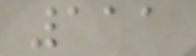111
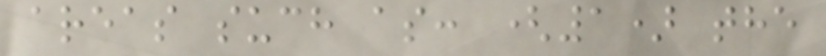areas such as: (1) the
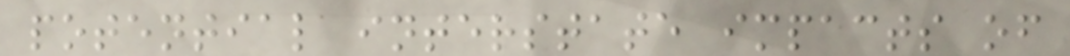potential interstate impacts of
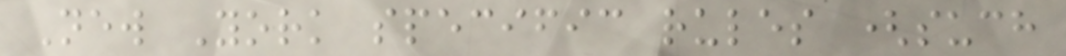New York specific rules (such
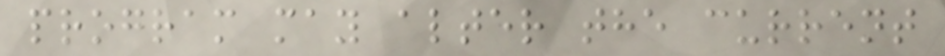program may alter the current
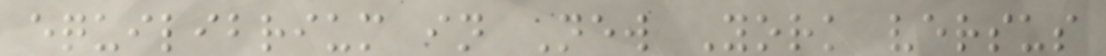equilibrium in New York versus
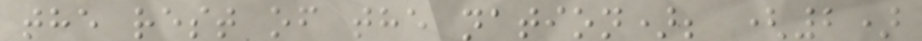the rest of the nation); (2)
